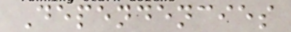Dependencies
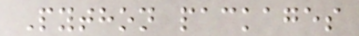Python packages
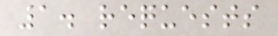1. requests
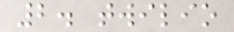2. twilio
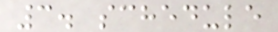3. schedule
